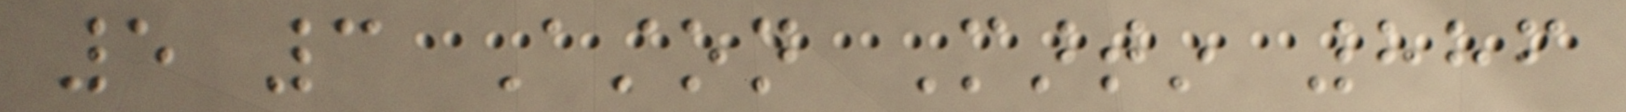5 3 Aston Martin 886
